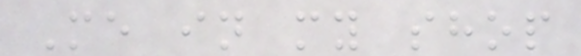Me in my shop
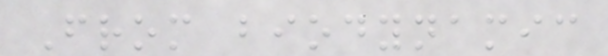From biodynamic
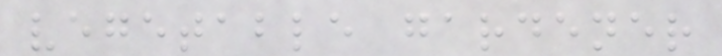vegetable gardener
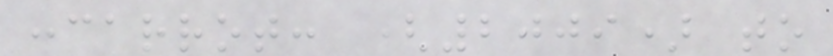:carrot: (2009) to
